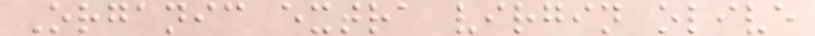Organic extra virgin olive
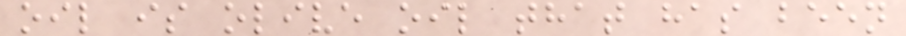oil is olive oil that has been
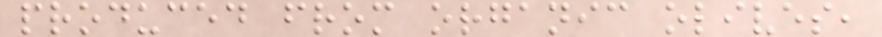produced from organic olives,
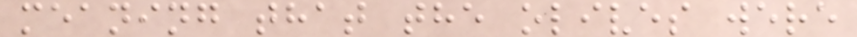meaning that the olives were
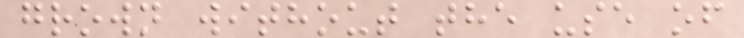grown without the use of
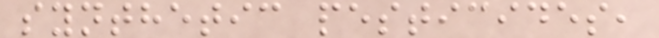synthetic pesticides,
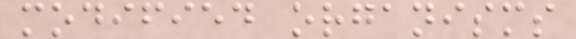modified organisms
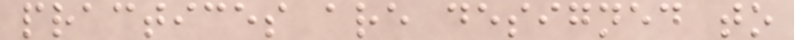practices are designed to
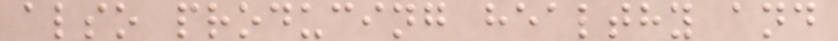also producing healthy and
